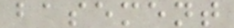basement
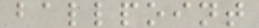ballpoint
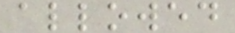allowed
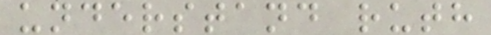understand ruth
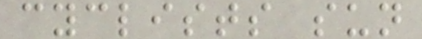cyclists sun
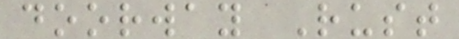doorway Rust
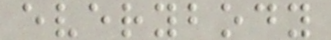everybody
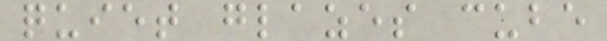quiet glazes cube
